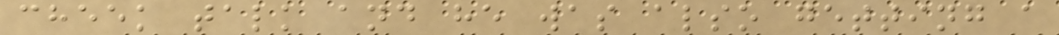cheek talk and he was also getting a
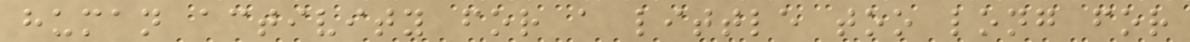human activity for a little too long for
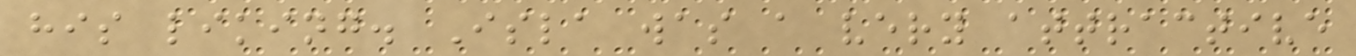his liking. Isla was a very attractive
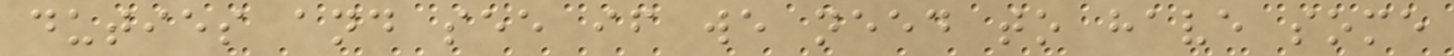duties and see if we need to have some
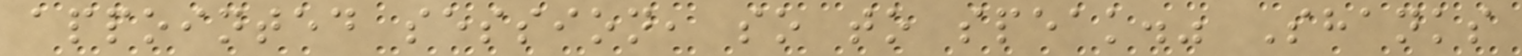appointed session, so to speak." Shanks
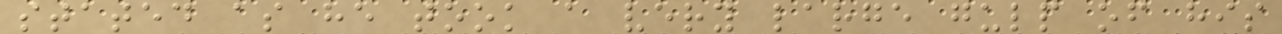stated as he took a very large gulp of his
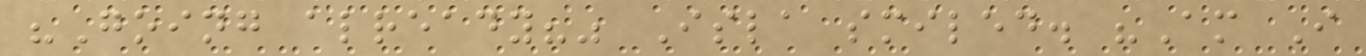"Going already?" Isla smiled. "Am I
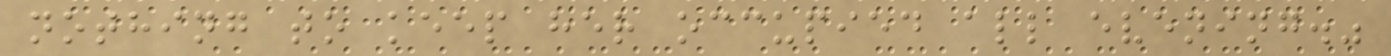nothing to keep her occupied all evening."
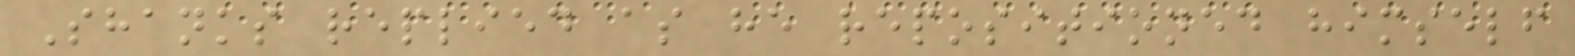Shanks replied as he repositioned himself
